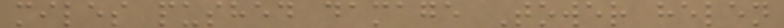miles pushed damage Tower helen
